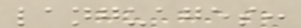languages:
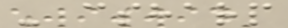- csharp
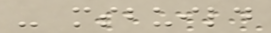- msbuild
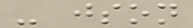- json
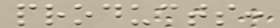products:
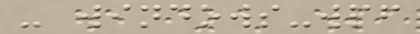- windows-wpf
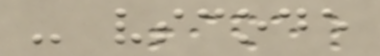- vscode
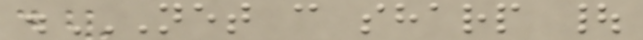.NET C SHARP |
